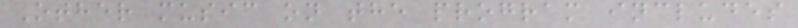Other music on the program includes
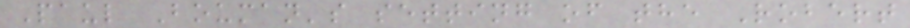Paul Bouman's setting of the Robert
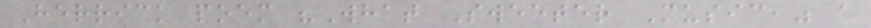Herrick poem "What Sweeter Music," a
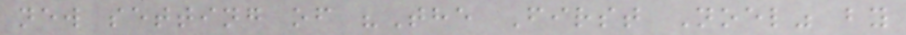new setting of "The First Noel" by
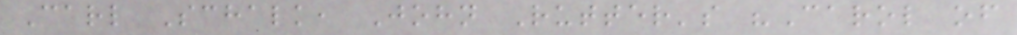Carl Schalk, John Rutter's "Carol of
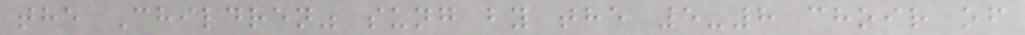the Children" sung by the 5-8 choir of
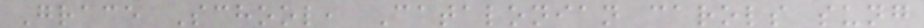Grace School, Catalonian carols sung
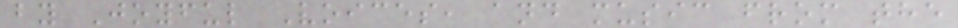by Joyful Voices, and music from the
